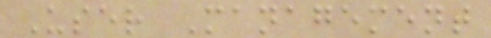User Management
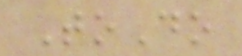ToDo
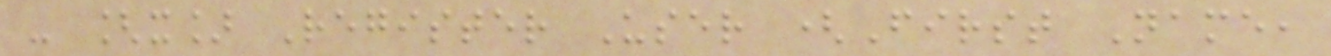- [x] Register User (First Name,
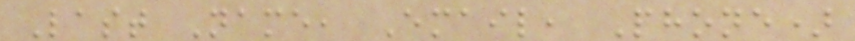Last Name, Email, Phone)
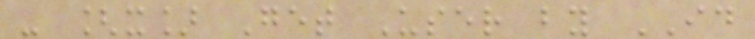- [x] Get User by ID
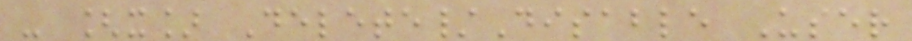- [x] Delete/Disable User
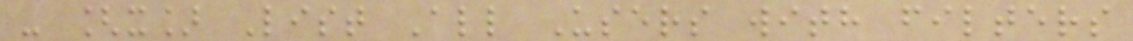- [x] List All Users with filters
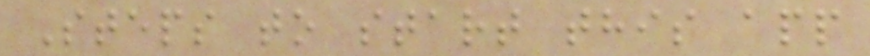Steps to start this app
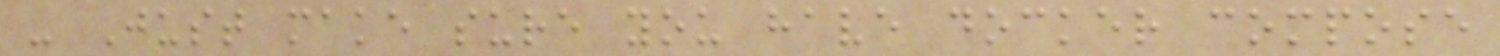- Just make sure you have docker compose
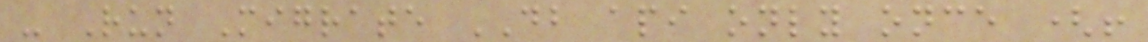- Run Migrate DB api only once (!
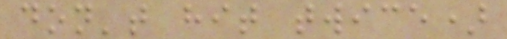don't hit twice)
